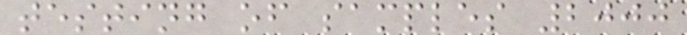testing of samples 2000
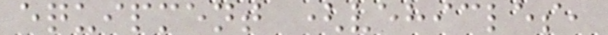equipment (vehicles,
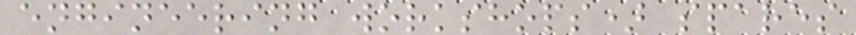engineering workshops) spares
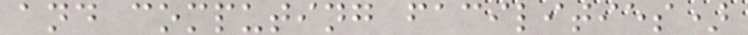and computing facilities)
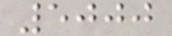5000
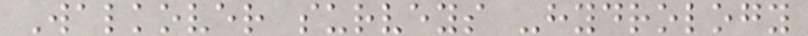Walkover surveys -hydrology
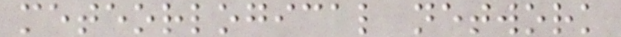meteorlogical network
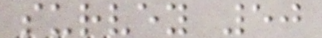survey 50
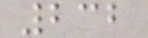232
